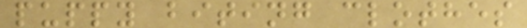puppy biting clothes
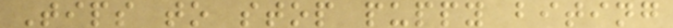Tips to stop puppy biting
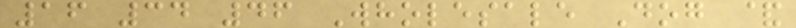16 34 46 Wholesale Dog &
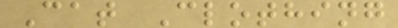Cat Clothing
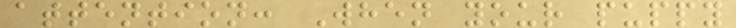attention: When your puppy
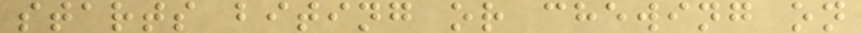starts biting or chewing on
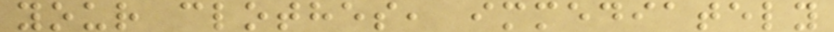your clothes, immediately
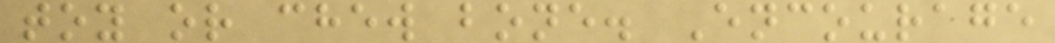toy or chew bone. Encourage
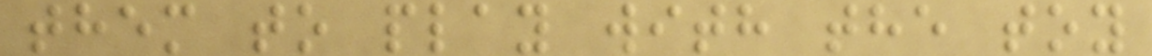them to play with the toy
